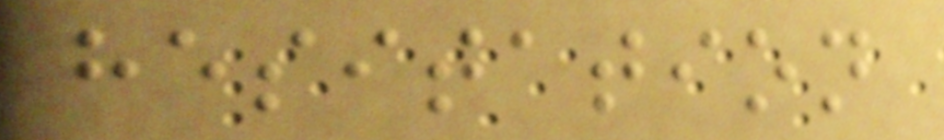hesitation
